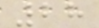28
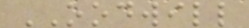OODWILL
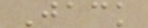Jack
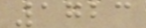1723
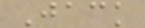Jack
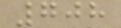708
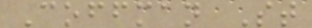Coffman St
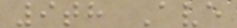9th Ave
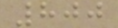800
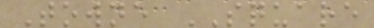Towne SQUARE
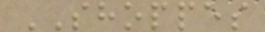SHOPPES
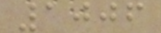1006
